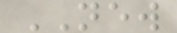NEW
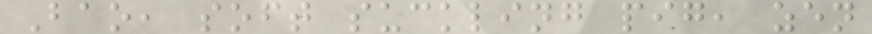Bao, soft suckling pig, zen
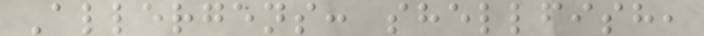Allergens: shellfish,
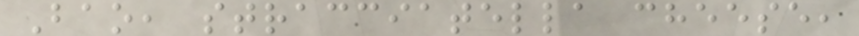Bao, stracciatella cheese,
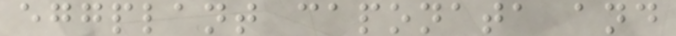eggplant caponata and
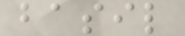basil
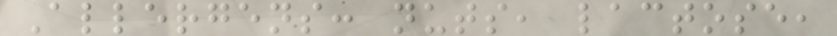Allergens: nuts, lactose,
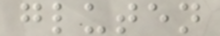gluten
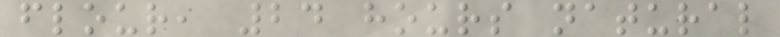flour, 24 hours natural
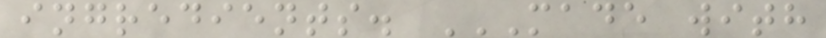ingredients. MADE WITH
